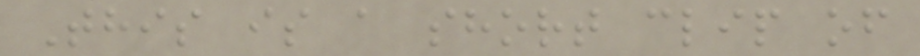This is a short clip of
